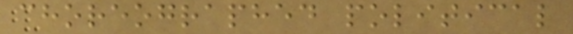choreographed political
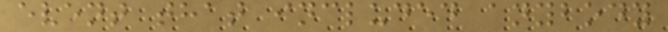event that included anybody
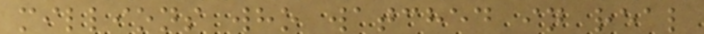millions who watched in real
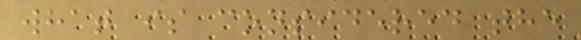what is considered the
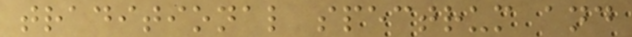traditional spectrum and
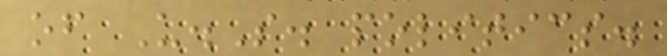of U.S. politics.
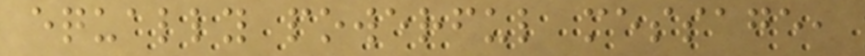equally powerful message,
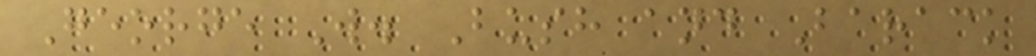George W. Bush and Barack
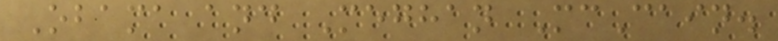Obama and Meghan McCain.
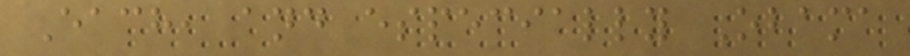Each, and especially Obama
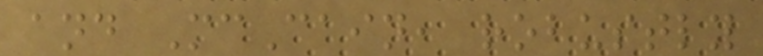and McCain, robustly
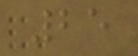25
